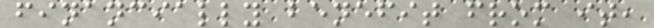financially benefit from it,
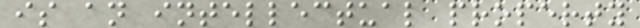is an intellectual property
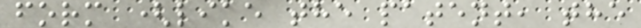form (like the patent, the
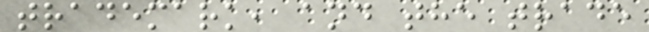trademark, and the trade
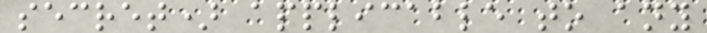secret) applicable to any
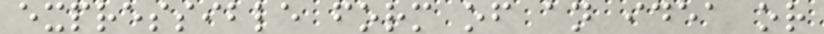expressible form of an idea or
